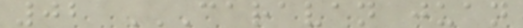02 CARAVAN JUAN
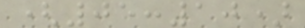(05:10)
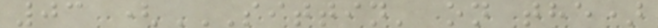03 (SITTIN' ON THE)
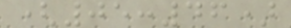(05:46)
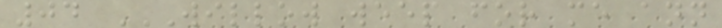04 WILLOW WEEP FOR ME ANN
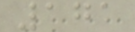171
